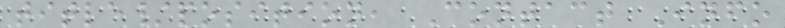title/position, Contact Info
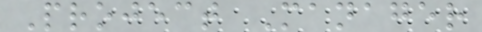Project Manager
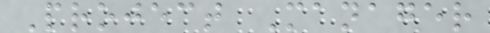Project Manager
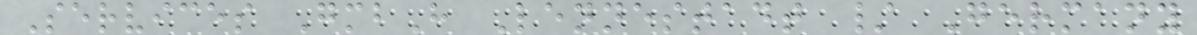Services GmbH Lennestadt / Germany
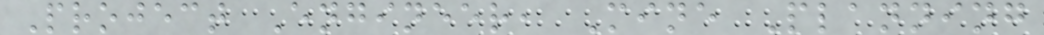Project Engineer, Mine Planning
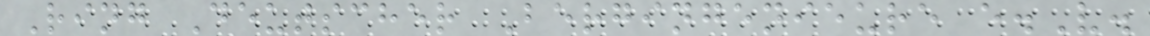Ring Deutscher Bergingenieure e.V.
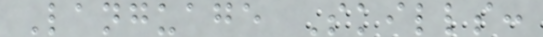Language Skills:
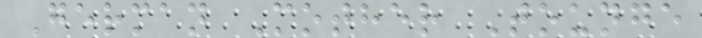German Mother Tounge
